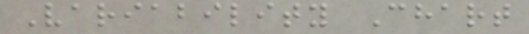Variability Chart
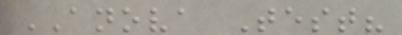ANOVA Test?
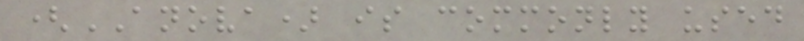(ANOVA) is commonly used
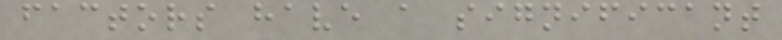factors have a significant
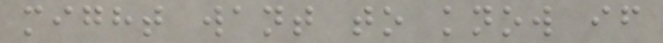might want to know if
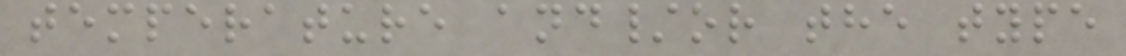temperature and/or the type
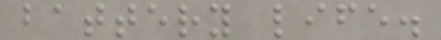battery life.
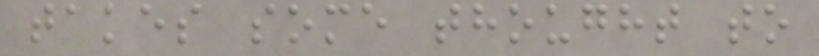takes some thought to
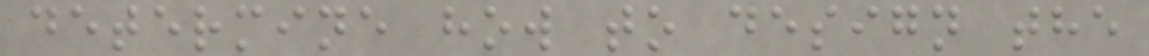determine how to design the
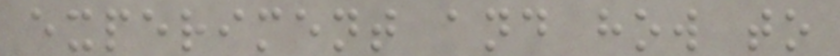experiment and how to
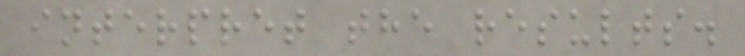interpret the results.
